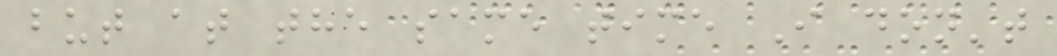but at the same time I don't
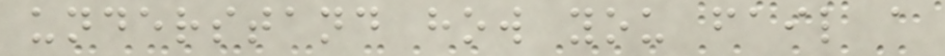understand how you fail a
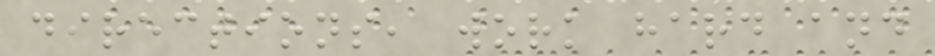directions, work hard and
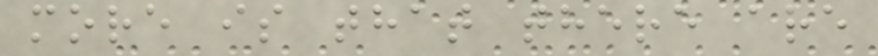more is that there are
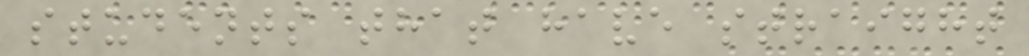students that have straight
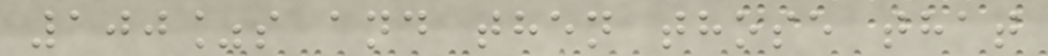100%s and then those that
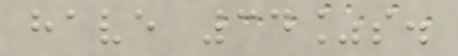have 34%s.
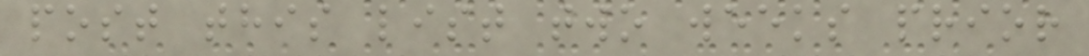post this list two weeks prior
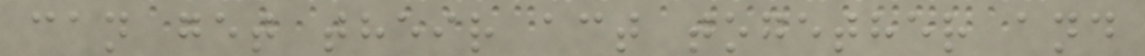can get their act together and
